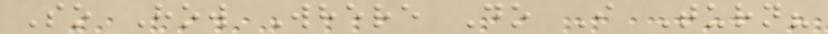So How Where Do I Turn?
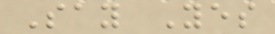Say Yes
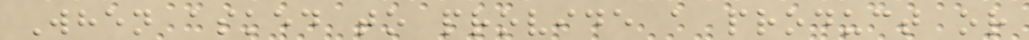When asked to provide a product or
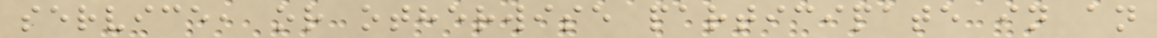service, or otherwise participate in an
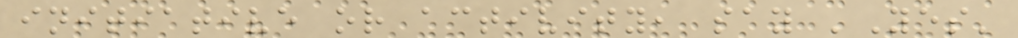initiative or activity, say 'Yes'
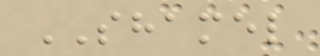SHAMEL
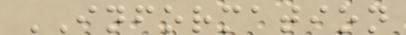INFORMATION
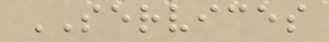SERVICES
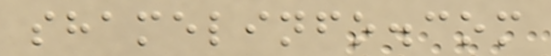shamelinfo.com
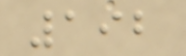192
